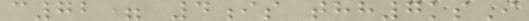c72= 4is thh7ksI
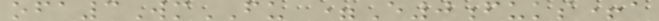ofa3WmFU =E0fuks+a
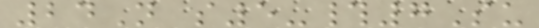24N s5-#7Su
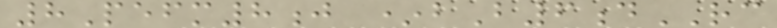8Pefm8j *bB6dRC
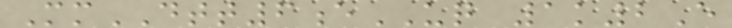MmDTT6eUQ 1k2E
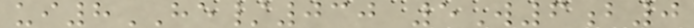ui8HE/030 5W6b0
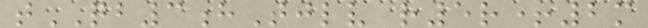tQB3hTjlv r5r+2m
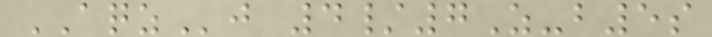AQZj 4/7Z-b5s
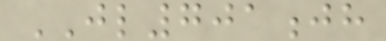JL701jh
